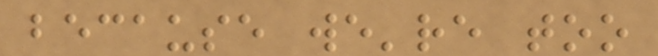because we're too
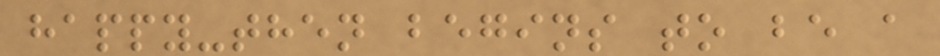happy-then begins to be a
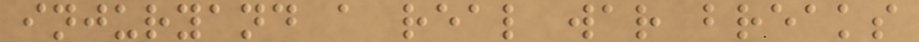injuryand a real war breaks
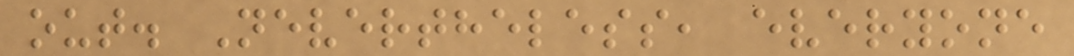out. Nevertheless, everyone
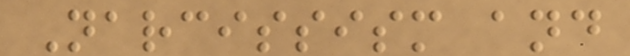Narcissism and
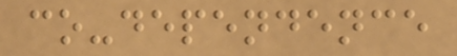co-dependence
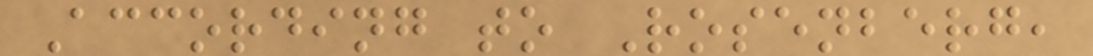According to Rosenberg,
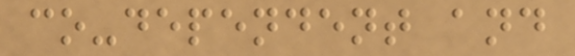co-dependent and
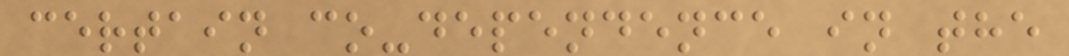certain co-dependence in the
